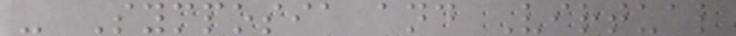- Symposia and Virtual
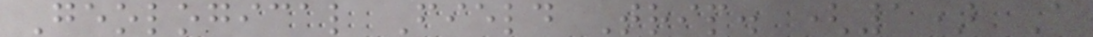Geological Field Trip. (1) A
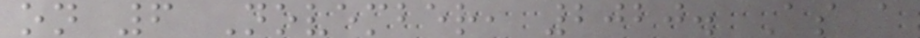on 6 November, 2020. As a
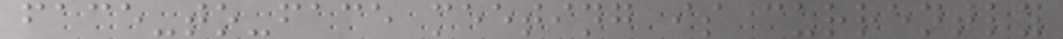face-to-face meeting is currently
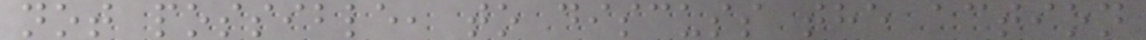not possible, to discuss the action
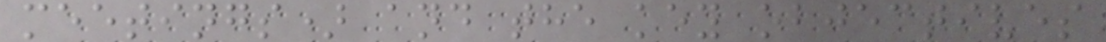meetings) and the key objectives
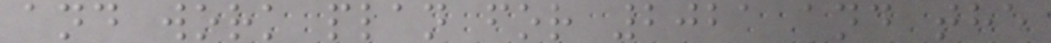and work plan for 2021 and the
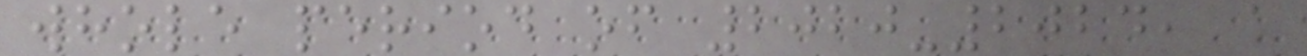whole period of 2020-2024, a
